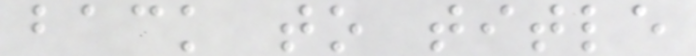back to title
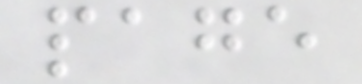page
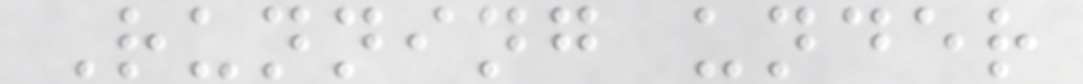Running under
